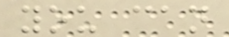you can
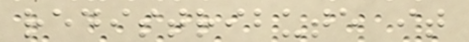redistribute it
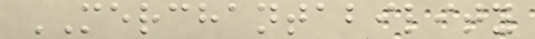MERCHANTABILITY
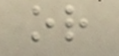or
